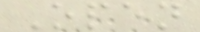Open
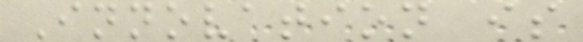Innovation is
